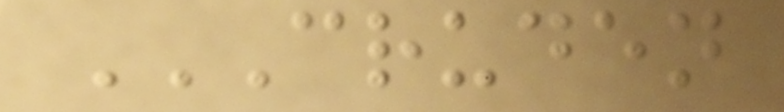CRUDEN
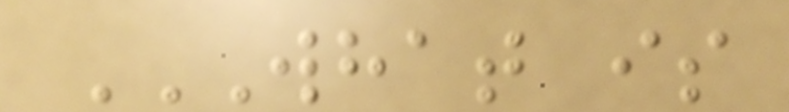WHAT IS
